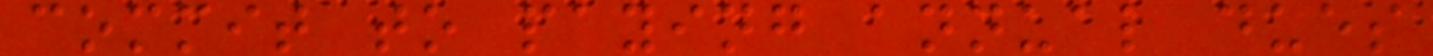commit to paying annual dues
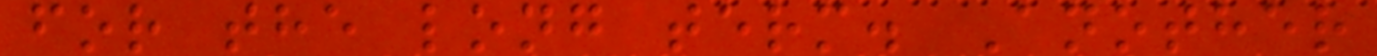for the long term. Another
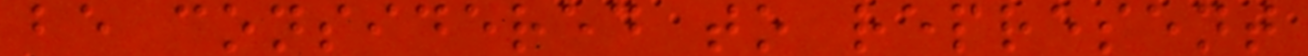be considered to represent
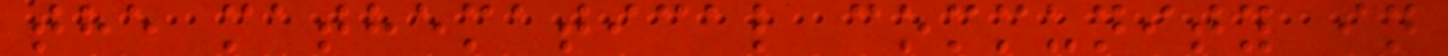the mathematical community in
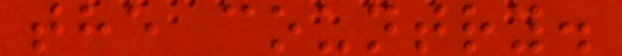the country.
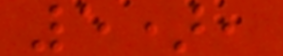5),
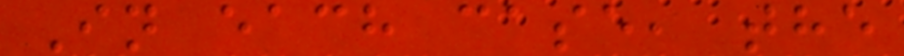In each case, the
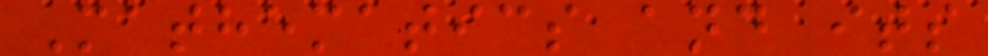Mathematics and its
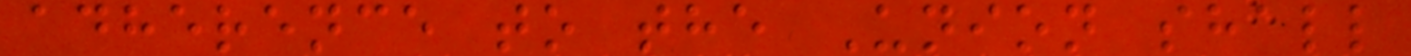adherence to the Union shall
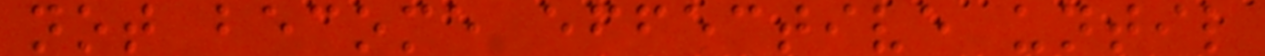not become effective until
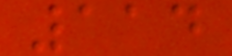114
